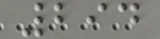294
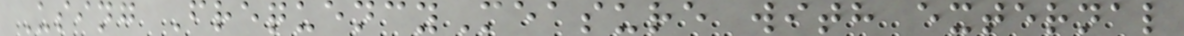Using FrequencyMeasure with external
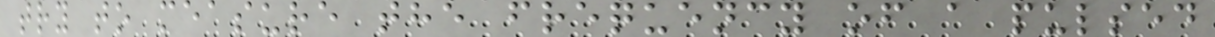try to measure the frequency of a pulsed
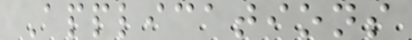Applications
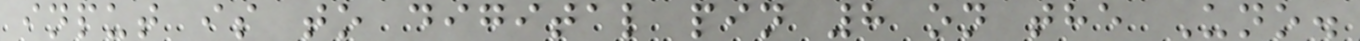input is to digital pin 8 on the Uno.
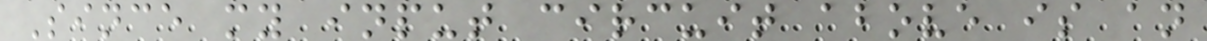Since my input circuit above is an
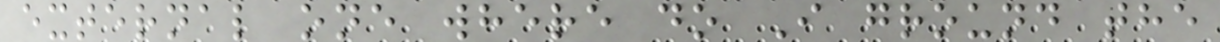external one where do I ground the
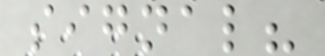signal?
